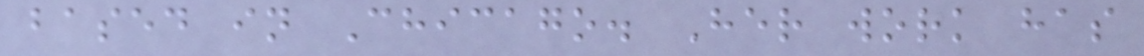based in Chicago. Her work has
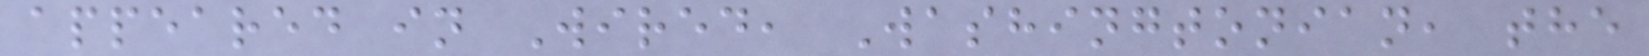appeared in Wired, Washingtonian, the
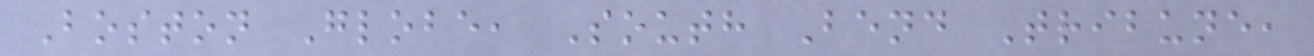Boston Globe, South Bend Tribune,
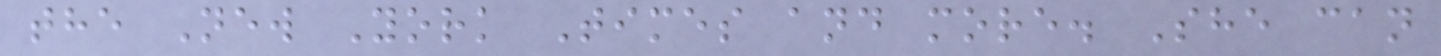the New York Times and more. She can
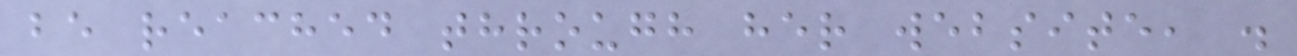be reached through her website, .
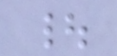|
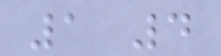1 4
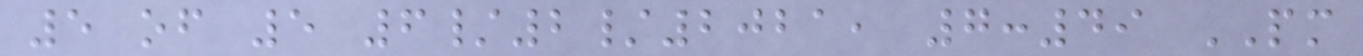5 of 5 6/2/2021, 7:49 PM
